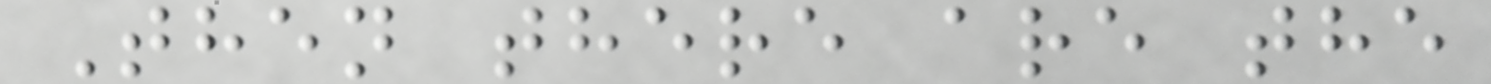Then there are the
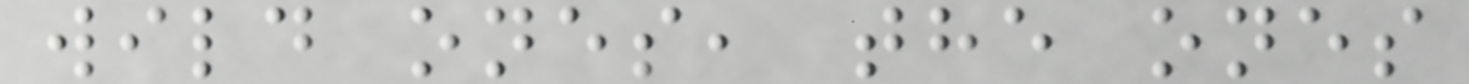wild ones, the ones
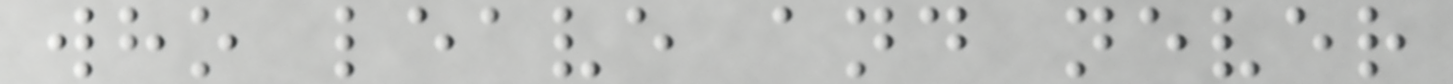who leave and never
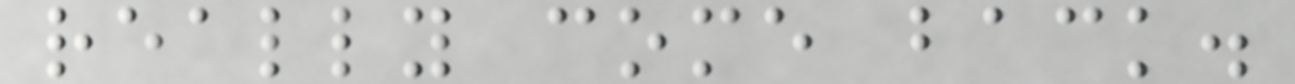really come back.
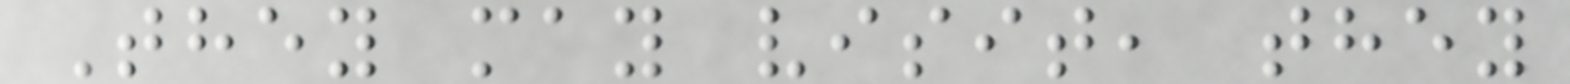They may visit, they
